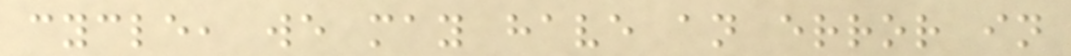cycle, we may have an error in
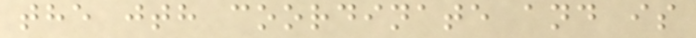the jth coordinate and is
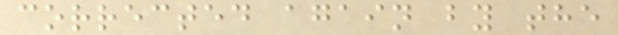corrected again by the
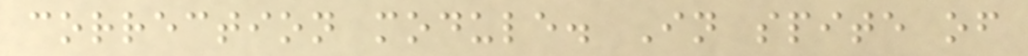correction module. In spite of
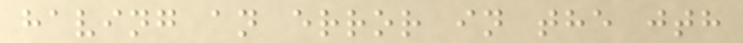having an error in the jth
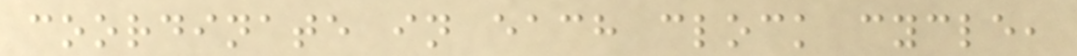coordinate in each clock cycle,
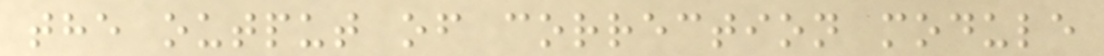the output of correction module
